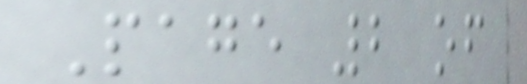Page 2 of
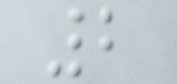2
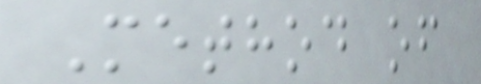Method of
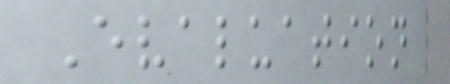Evaluation
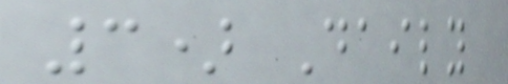3) Daily
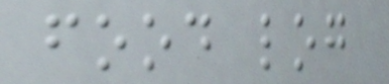food log
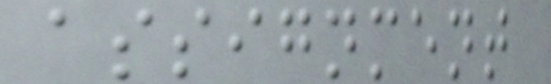assignment
